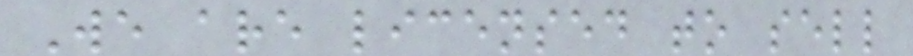We are licensed to sell
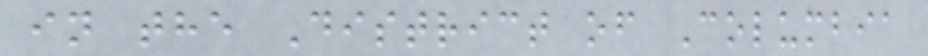in the District of Columbia
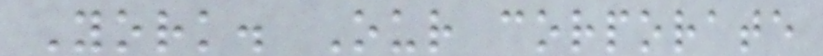York. Our corporate
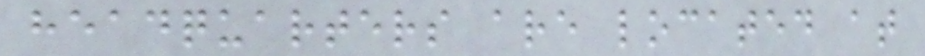headquarters are located at
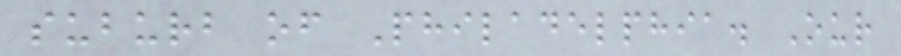suburb of Philadelphia. Our
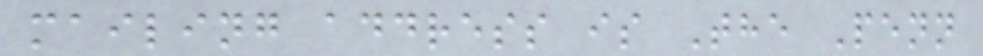mailing address is The Penn
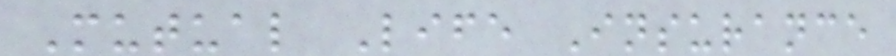Mutual Life Insurance
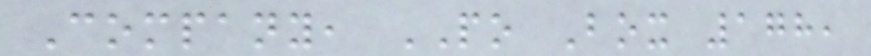Company, PO Box 178,
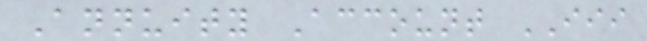Annuity Account III
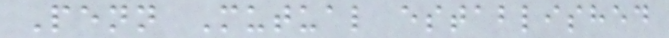Penn Mutual established
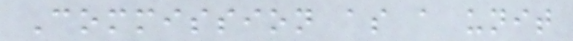Commission as a unit
